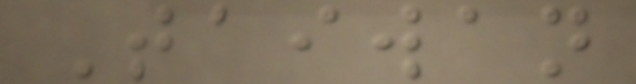Taiwan
